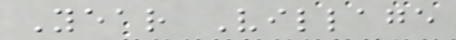Year Village
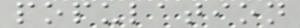population
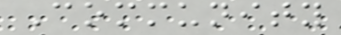Community
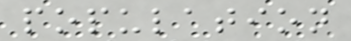population
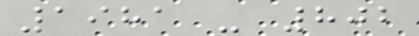1981 - 802
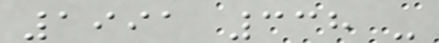1991 338 -
